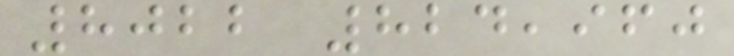8022 824,960
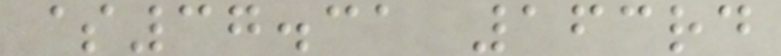$37.31 163rd
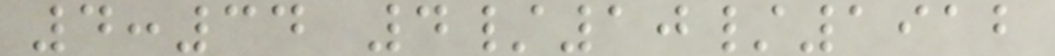4:34 4/10/1912
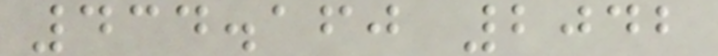434.160 2042
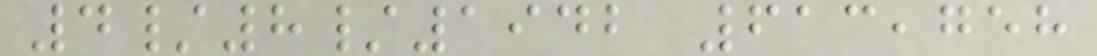4/8/1942 613,758
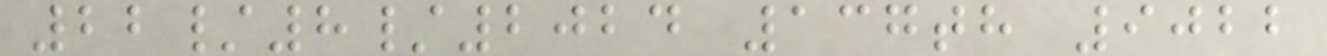22/8/2024 137th 9022
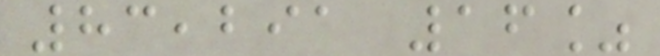83,291 16%
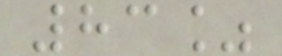83%
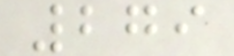279
